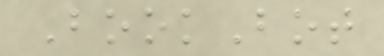BookBot
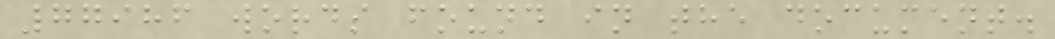77986 words found in the document.
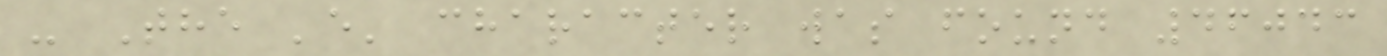- The 'e' character was found 46043
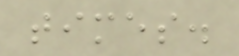times.
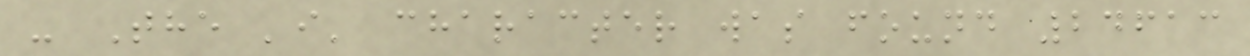- The 'i' character was found 24613
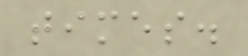times.
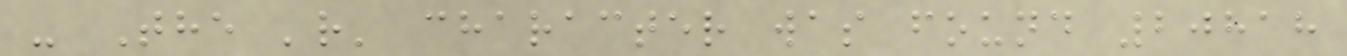- The 'r' character was found 20818
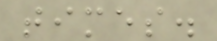times.
